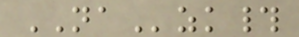NAzk#
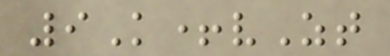9K+vZt
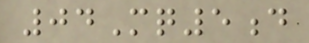04Mq5d
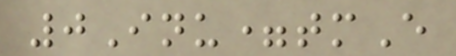0Inu=tmE
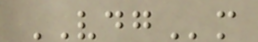VDGm
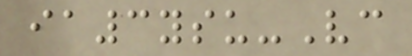ia3ysu-Vc
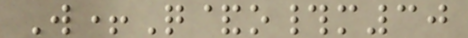W+Q&o#m30
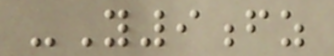-Y9fz
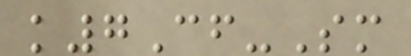k7Cf-Sm
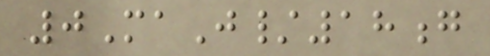0MaJ/18g
